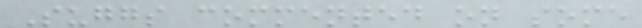Suggs commented on some
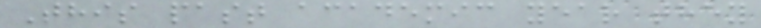This past academic year they
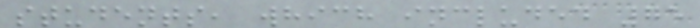students, which included 75
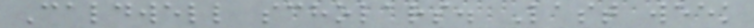Caldwell scholars. Last week
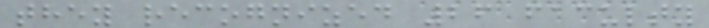they recognized 26 faculty
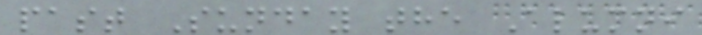past Sunday the Alumni
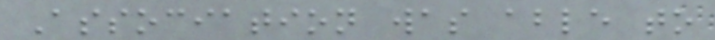Association was able to
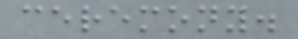ceremony.
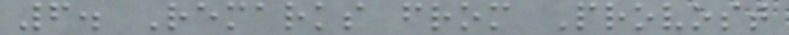6. Remarks from Provost
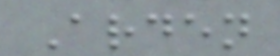Arden
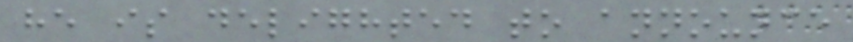he is delighted to announce
